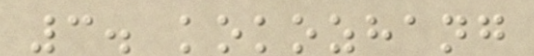3. kokozhang
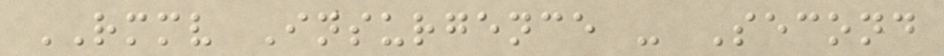RMMV Insurgence - Second
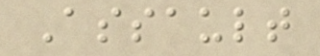Assault
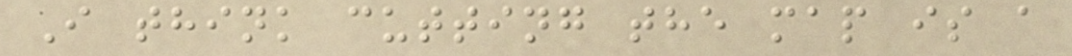I think cutting the map is a
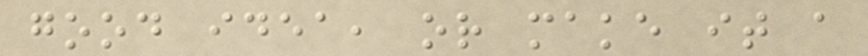good idea, or make it a
